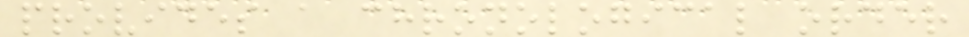provides a chronological order
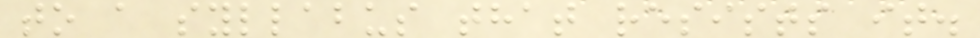to a syllabus that resists it.
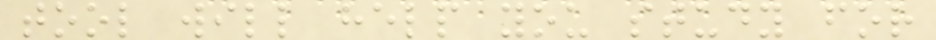tool will help you study for
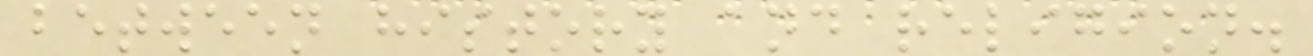between history and religion.
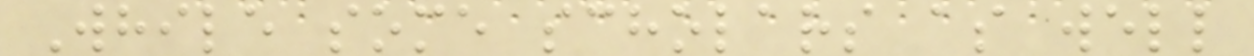While some scholars as well
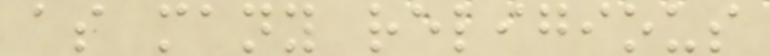as many religious
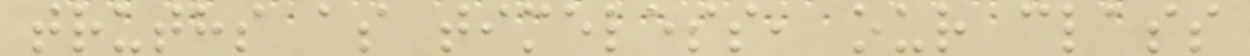truths as timeless, our class
